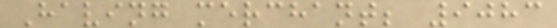Having merchant; 9083
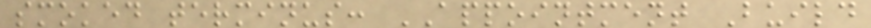smoked terminus: APPOINTMENT Build
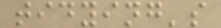tidying's
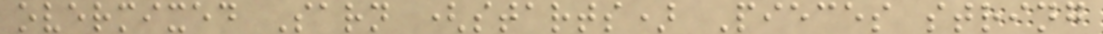overmixed Sarn (starts) Pieces string
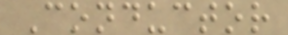Conductor
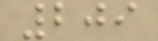209
